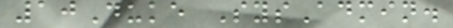10Duke SysAdmin.
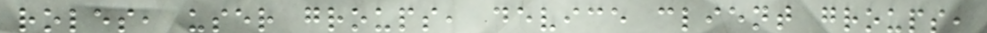roles, user groups, device client groups,
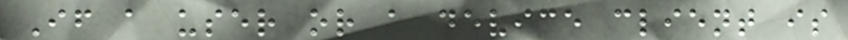If a user or a device client is
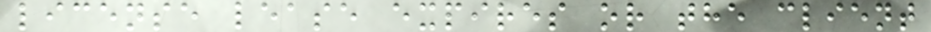license lease expires or the client
